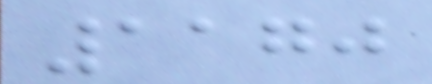1170
